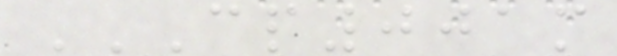CP001M
